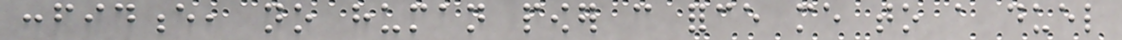confidence, no human power can force me to a duel
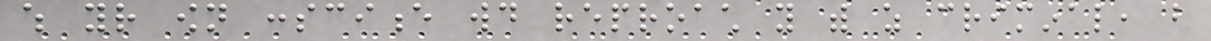which your own conscience would reproach you with as criminal, but
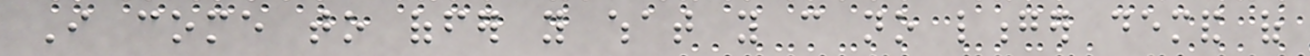I come to offer you what you can no longer demand of
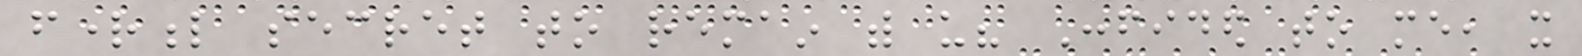frightful secret to remain with us? Confided to me, it
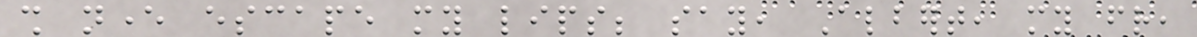shall never escape my lips; say, Albert, my friend,
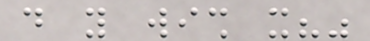do you wish it?"
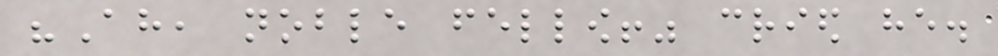"Ah, noble fellow!" cried he.
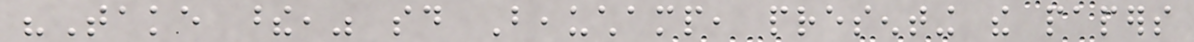"Take these," said Beauchamp, presenting the papers
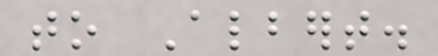to Albert.
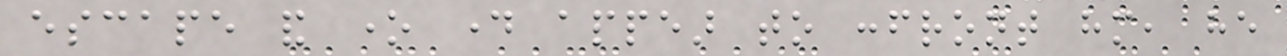escape and one day appear to confront him, he
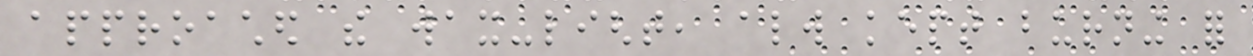approached the wax-light, always kept burning for
